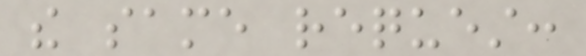the same request:
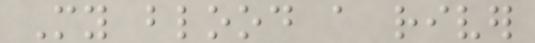My blood a river
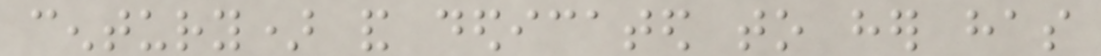century) and dedicated to her has
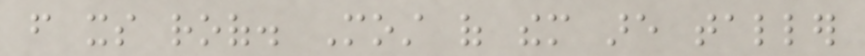from its roof. Most of them are taller
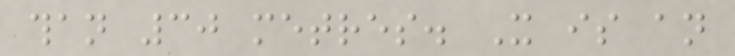than 30 metres. It is an
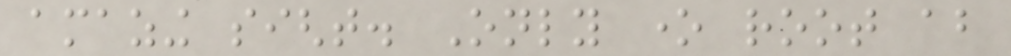amazing sight. Only one root about
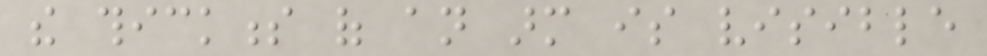the thickness of an arm is visible
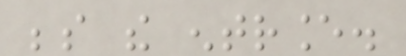beside the entrance.
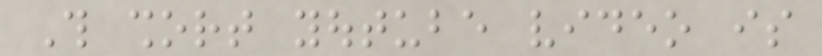This short youtube video is
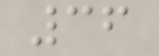36
